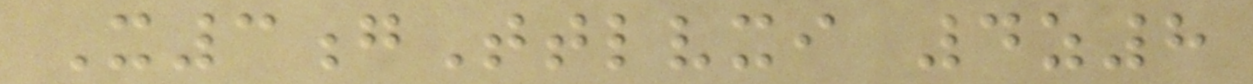X3gTtlvxi 4z8
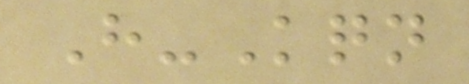H-Kqn
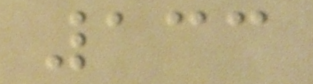133
